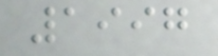1997
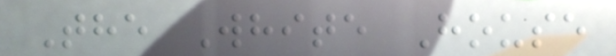The White House
